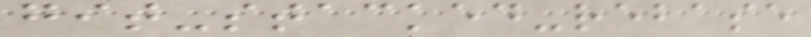git-stacked-rebase
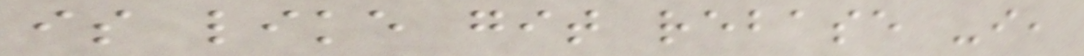is like git rebase -i,
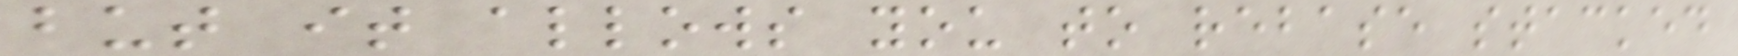but it allows you to rebase stacked
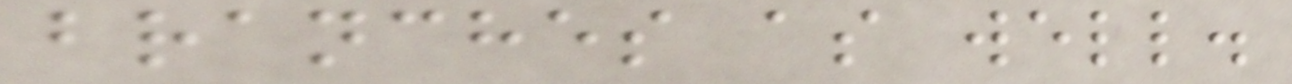branches as well.
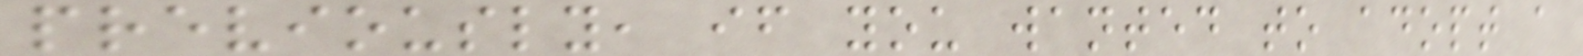previously, if you wanted to adopt a
